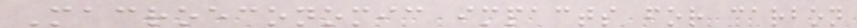Macroeconomic impacts for carbon
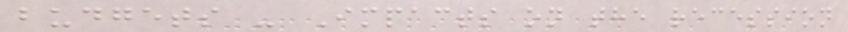budgets - Impacts on the recession
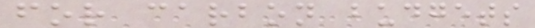for carbon budgets
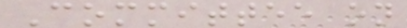Committee on
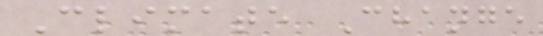Climate Change
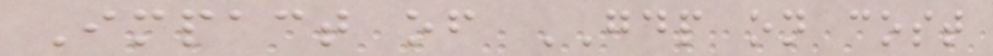Impact of GDP on cost
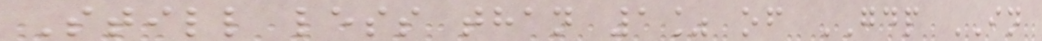Still less than 1% of GDP IN
